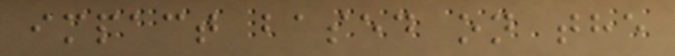impact based on the
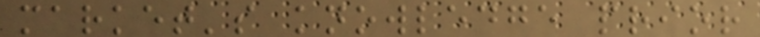market's knowledge prior
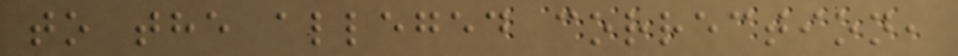to the alleged correction,
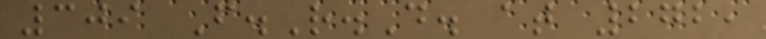309 F.R.D. at 272,
